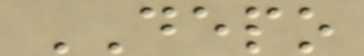DEPO
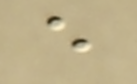e
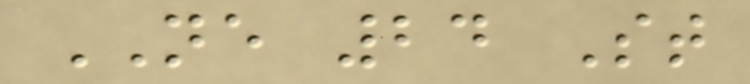NE 24 St
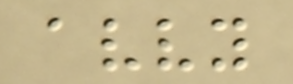avvy
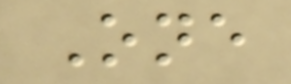One
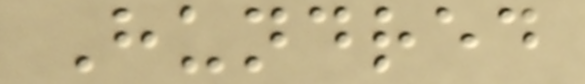Hundred
